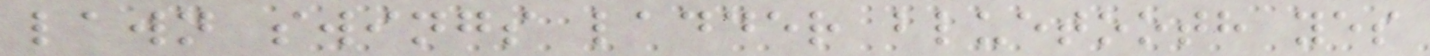lawn swings ladder bluetooth yes
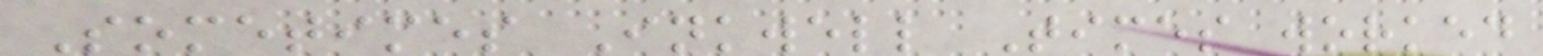Sometimes Inkwell Times worked
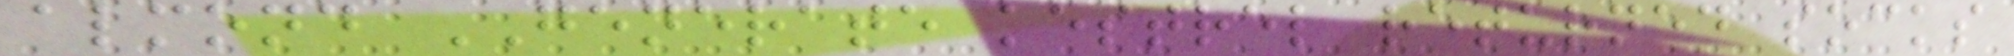almond GENERATE kestrel returned socks
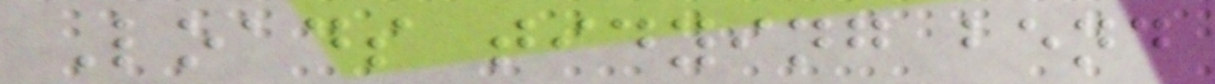Loads tidying bend
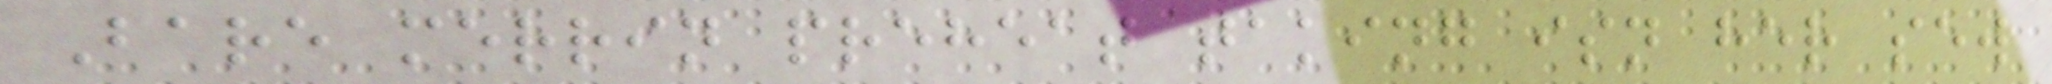Bare merrin preheat taking isn her sew
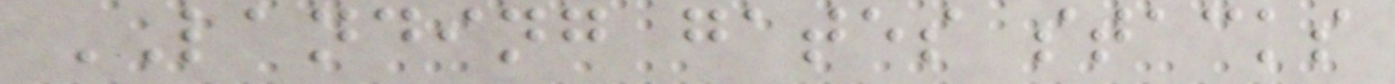LANDING gates stacks
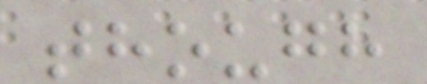though
